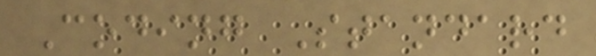Coding Standard
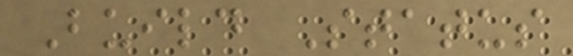Build Status
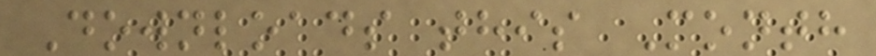Downloads this Month
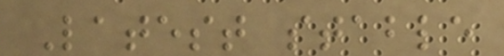Latest stable
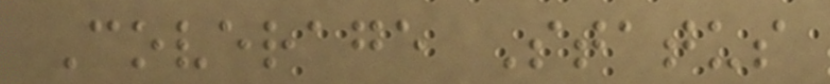Coverage Status
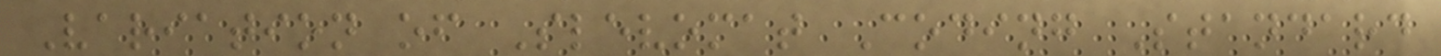Variation of Slevomat Coding Standard
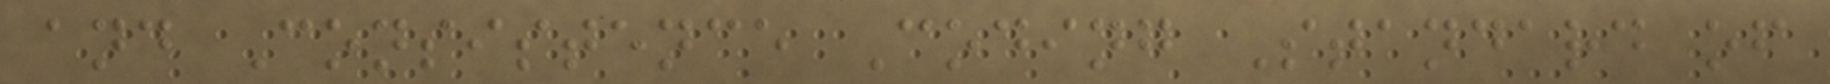and Consistence Coding Standard of
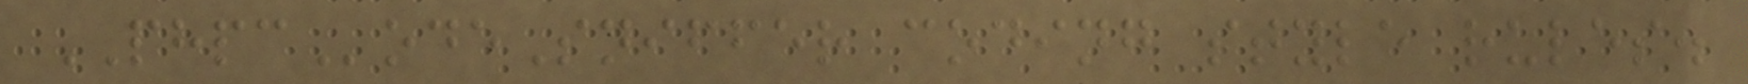PHPCodeSniffer coding style rules.
